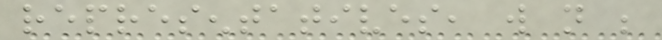representatives, will not be
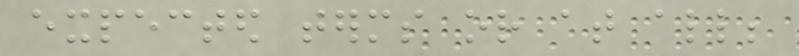expected terms or at all;
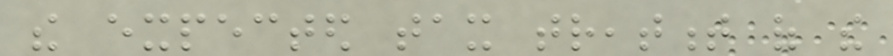the expected tax treatment of the
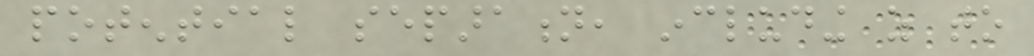potential separation, including as to
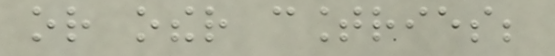or other countries;
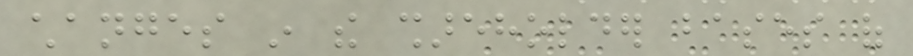changes in the shareholder bases of
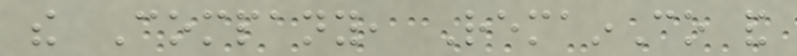the Company, RemainCo and
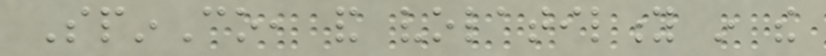SpinCo, and volatility in the
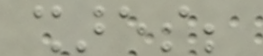shares;
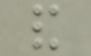and
